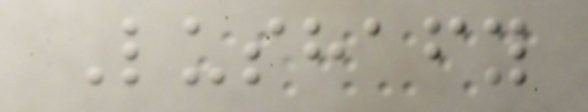Lushafy
